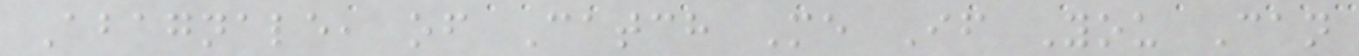Abagnale, of Catch Me If You Can
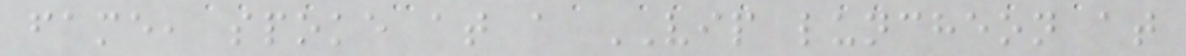fame, spoke at a VIP luncheon at
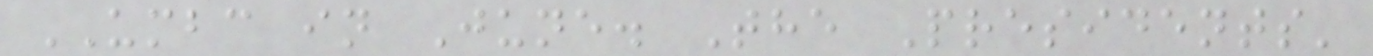UMBC in June. The Presidents'
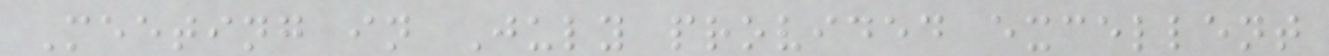Meeting in July provided excellent
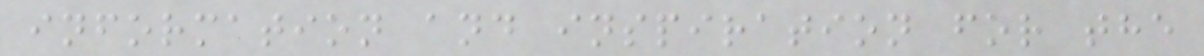information and inspiration for the
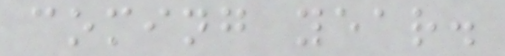coming year.
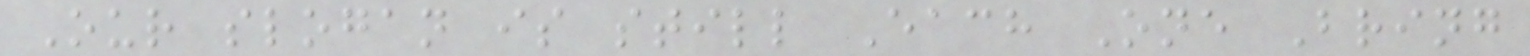Our slogan is still Each One Bring
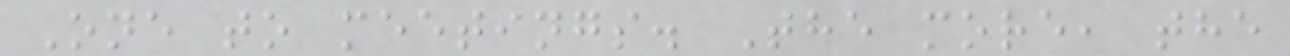One to meetings. The more, the
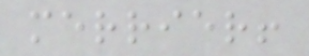merrier!
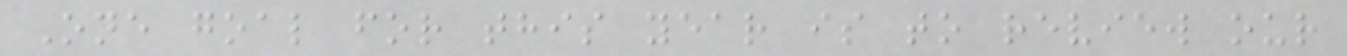One goal for this year is to review our
